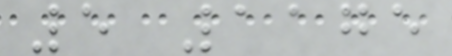5 1175
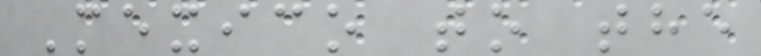Mexico to the
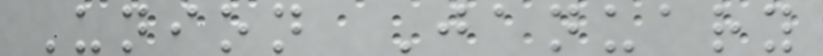Union January
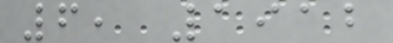6, 1912
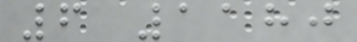6 1180
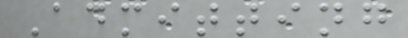Admitting
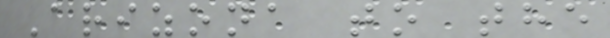Arizona to the
